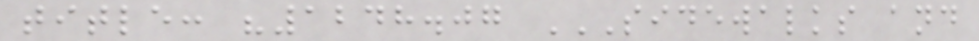title: "1248.07 SIDEWALKS AND
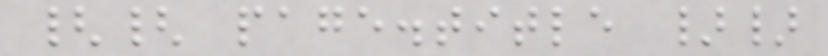{{ page.title }}
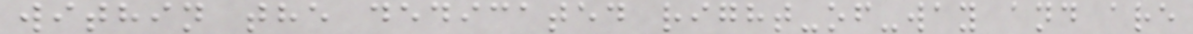within the dedicated right-of-way and are
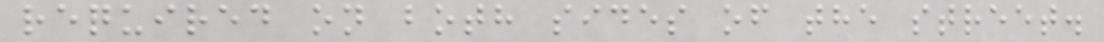required on both sides of the street.
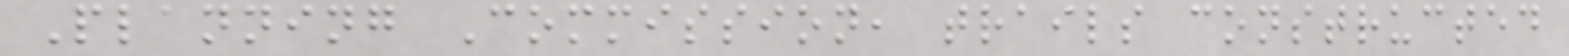Planning Commission, trails constructed
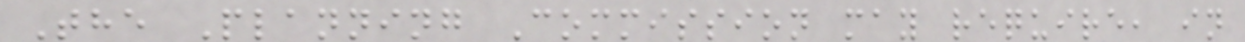The Planning Commission may require, in
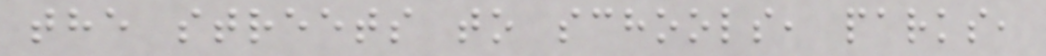the streets to schools, parks,
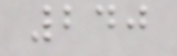240
